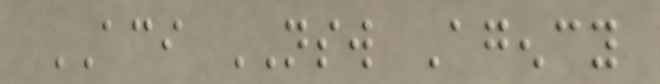ACI NSW Agency
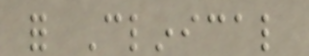for Clinical
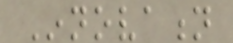Innovation
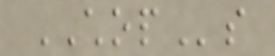CHOPs
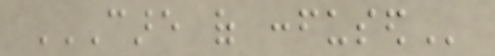CARE OF CONFUSED
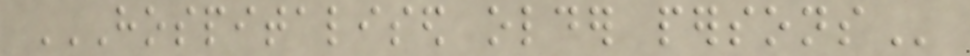HOSPITALISED OLDER PERSONS
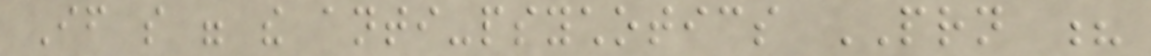If so were the anti-psychotics PRN ?
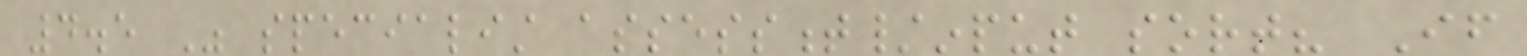4.5 Was specialist assessment/input sort? If
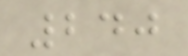240
